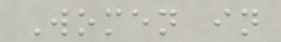Women in
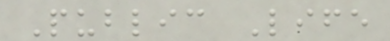Public Life
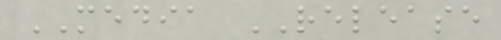MEDIA RELEASE
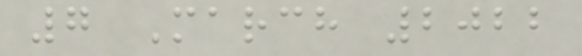7 March 2022
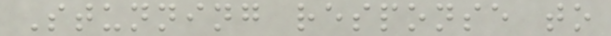Stunning response to
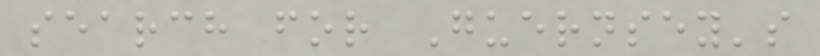search for Guernsey's
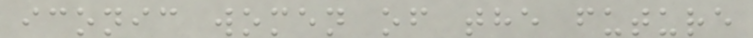iconic women of the future
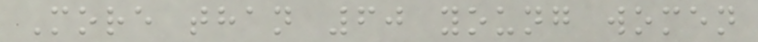More than 60 young women
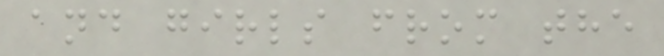and girls from the
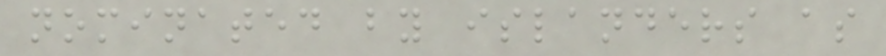nominated by islanders as
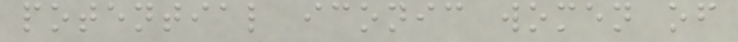potential iconic women of
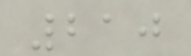210
